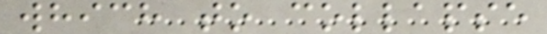which to collapse
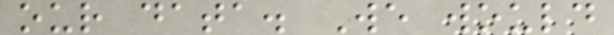our data. We would
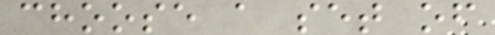choose a set of
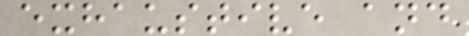exhaustive and
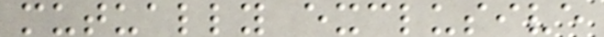mutually exclusive
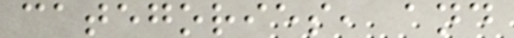categories, and
